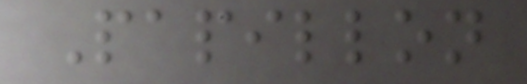Papillon
